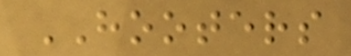HOOTERS
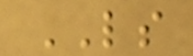LS
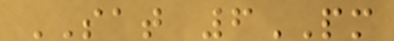SAT 6PM
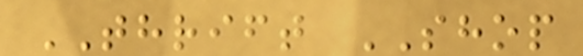THRIFT SHOP
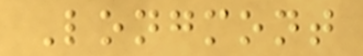Longmont
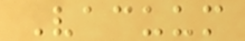Vacuum
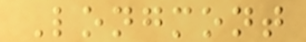Longmont
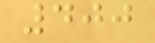400
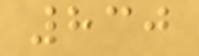830
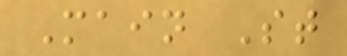Main St
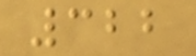322
